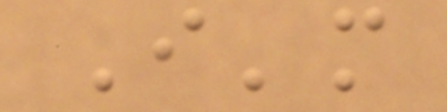I'm
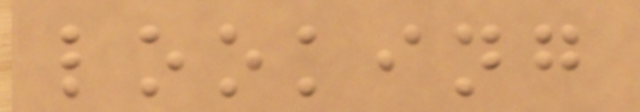looking
